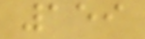159
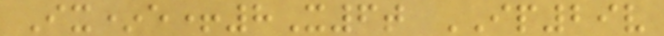Ix*e+8X6t IP29v
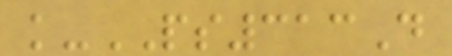k-PS313D
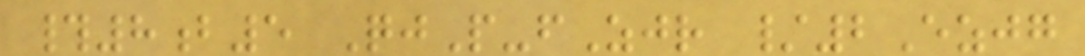#8b5 QjP-fZjr /2Ezjg
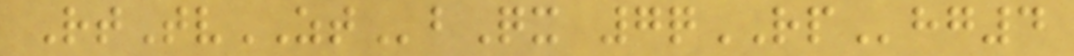RtTvZTbQx 7qRPhg4
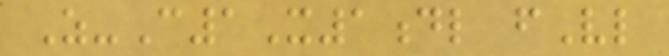Z-C1X1dl fVl
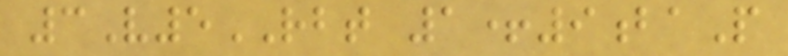3V5RBT 1+9baP
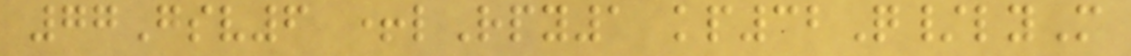77Gsv6 +lRpy1 kp32Q/lyM
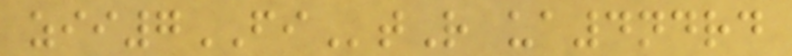zii7FItR ua4ndrd
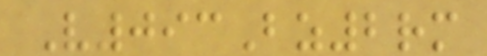V093Bz2rm
